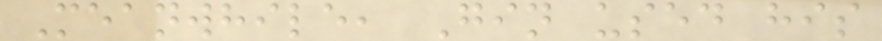Meanwhile, Gin used his
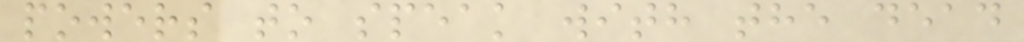powers to speak with the dead
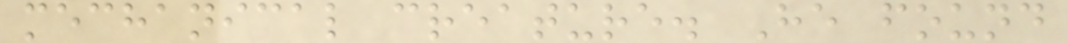mechanical creature. He found
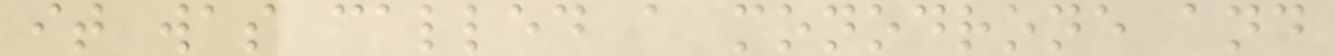it was called a monodrone and
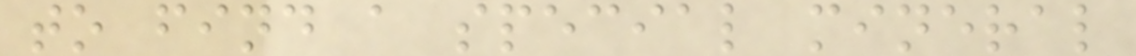to find a special mineral
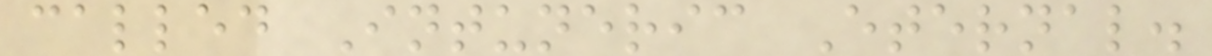called Intuneric Eternal.
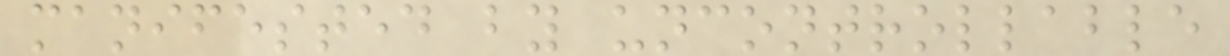manifested by uncontrollable
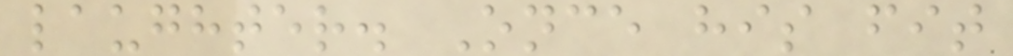laughter. Once his fit
